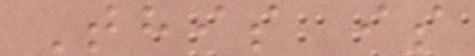This is
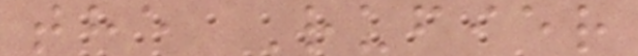the Rufier
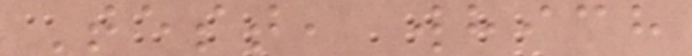Test, which
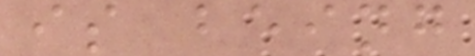is being
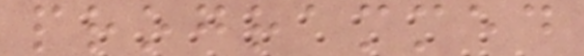programmed
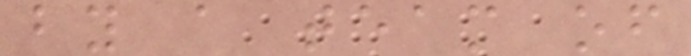by a team of
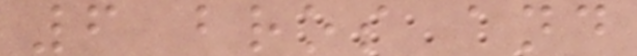6 bros and
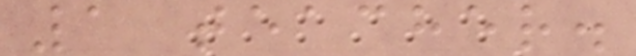1 teacher.
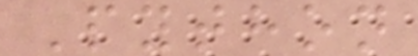Python
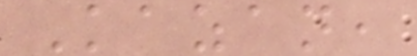Kazan,
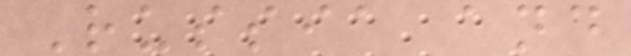Russia and
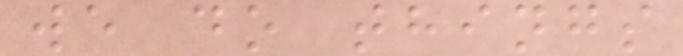we do things
